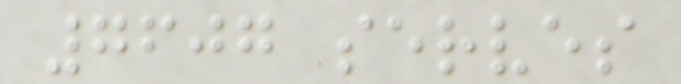7607 serves
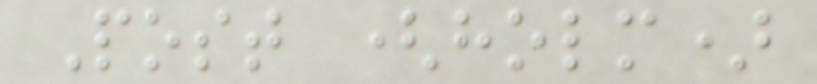Post (holm)
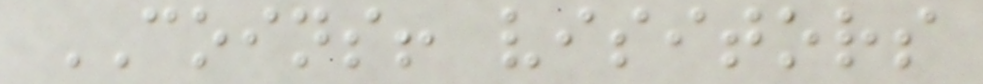COINS! visitors
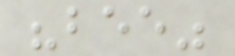"bee"
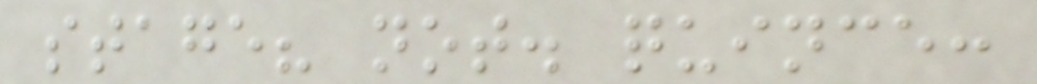stage? not. quince:
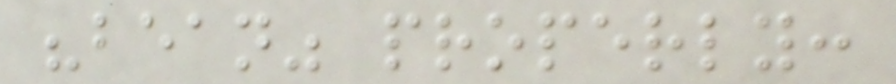"bean" properly:
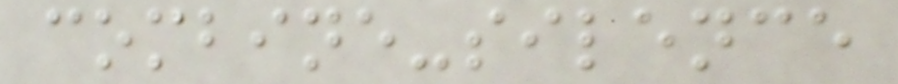combine-silence
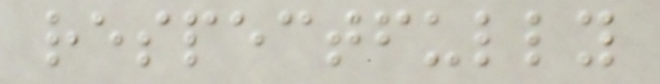respectfully
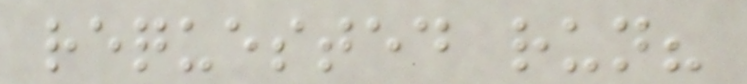requested run?
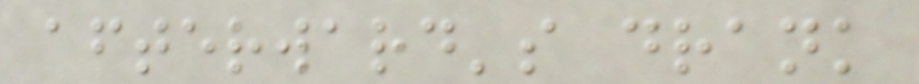afterward's drank
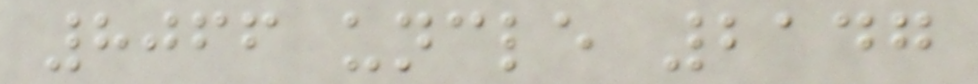8066 uncle 2147
